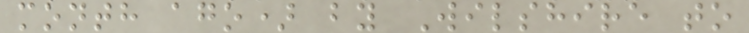month ago) by Wilshire to
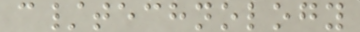c/technology
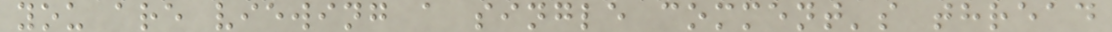you are viewing a single comment's thread
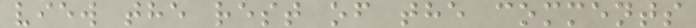view the rest of the comments
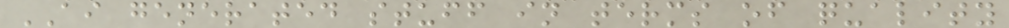AI generated stuff in terms of quality
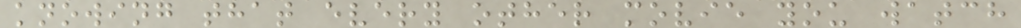knowing that every other movie you watch
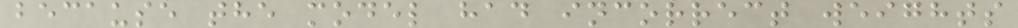because the model had incorrect weights
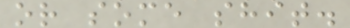or some shit.
